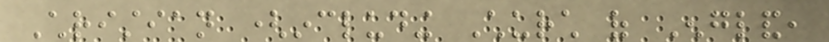Christian (including Church of England,
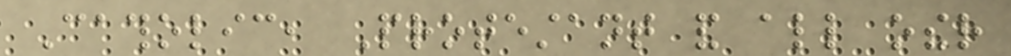Catholic, Protestant and all other
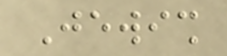Jewish
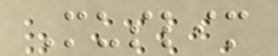Muslim
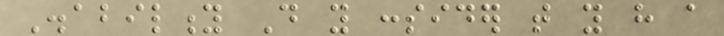Disability Do you consider that you have a
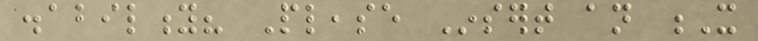disability? Please Insert an X
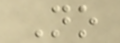No
